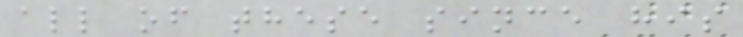all of these since his
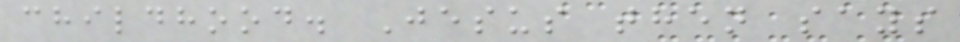childhood. Jesus then says
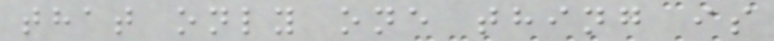that only one thing is
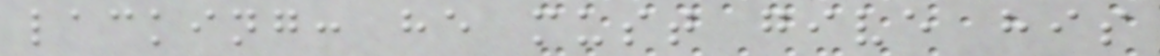lacking: he must give his
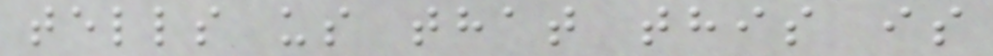tells us that this is
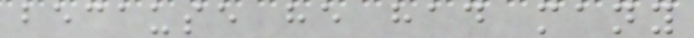because he had many
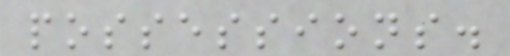possessions.
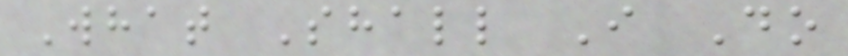What Shall I Do
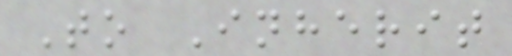To Inherit
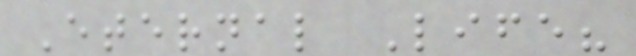Eternal Life?
